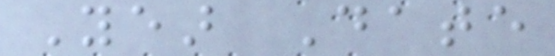Year Date
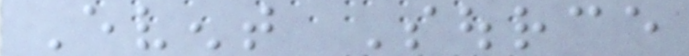Event Source
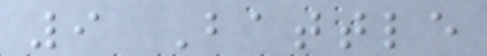9 Battle
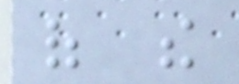of the
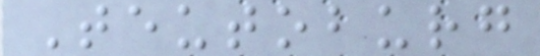Teutoburg
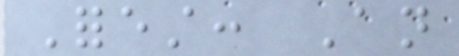Forest: An
